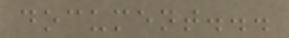document...
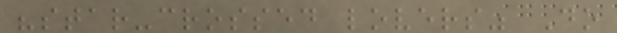"star-crossed lovers" Do
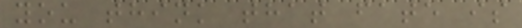you think that fate is
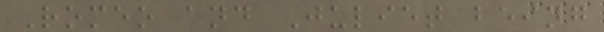Romeo and Juliet being
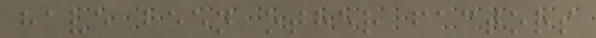have been other factors
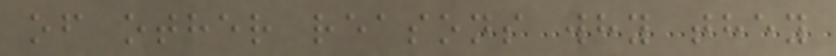of other reasons why they
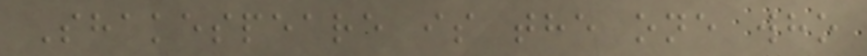Shakespeare is the one who
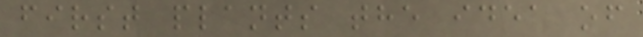first plants the idea of
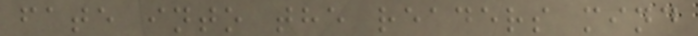fate into the readers mind
